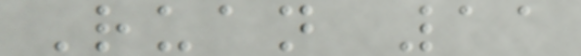Ruan 11
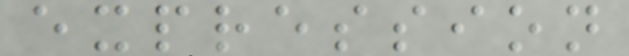expression
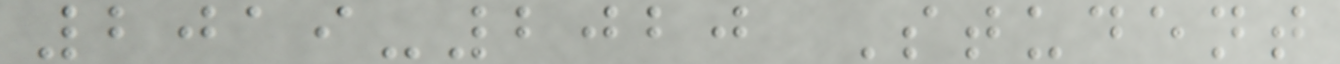2019-2020 Student
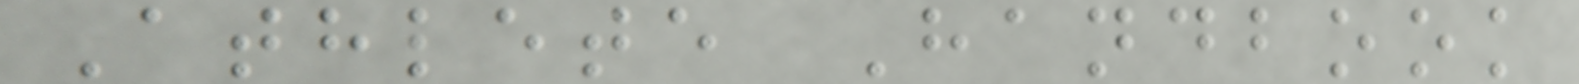Athlete Handbook
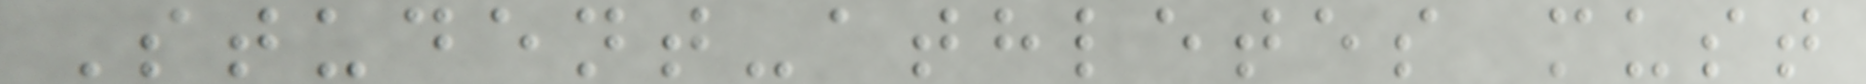Student-athletes must
